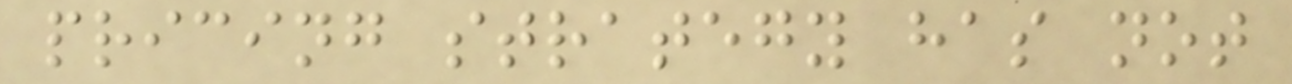pricing strategy has not
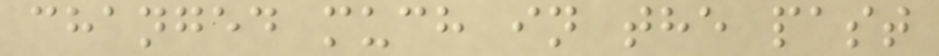changed much in the past
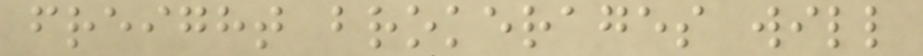freight brokerages will
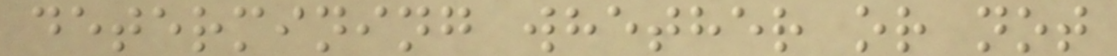determining whether or not
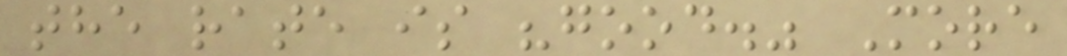the rate is "good." More
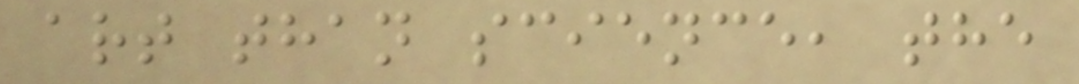art than science, the
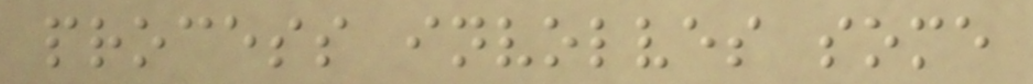process involves some
